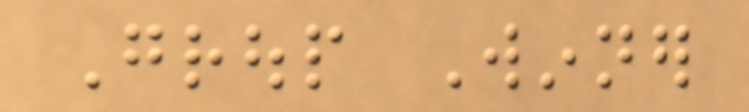Group Winner
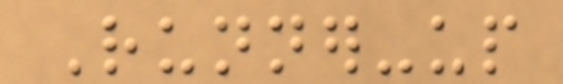Runner-up
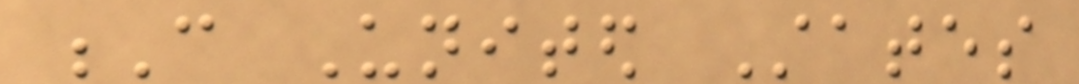C United States
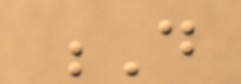D
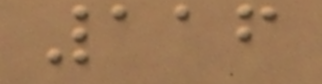116
